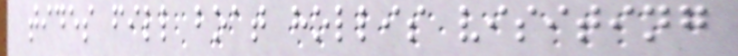tides fill boat hollis visiting
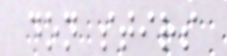don stirs
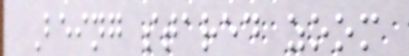Being stared zoom
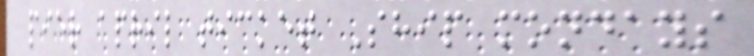pier april ticket Ship mondays
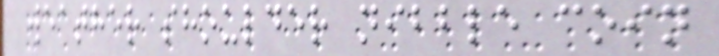weather shoulder nibble coin
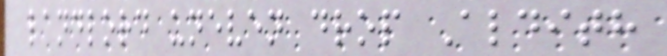landlord uneven drop Aldith
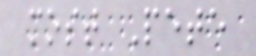most Pete
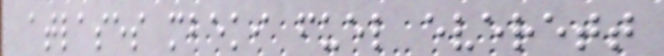atlases mbeki fuel everett
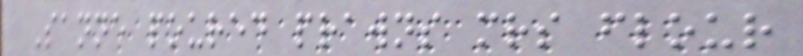Sanne poured prawns mrs flour
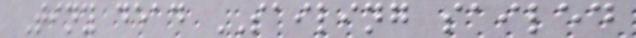Tiny dead SAILING sailed
